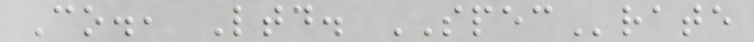Co., Ltd. SPECrate
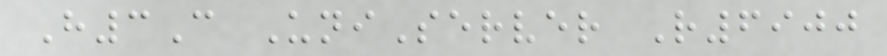H3C UniServer R6900
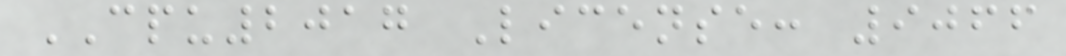CPU2017 License: 9066
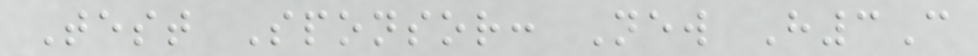Test Sponsor: New H3C
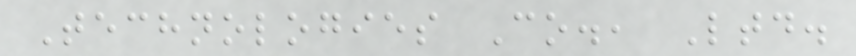Technologies Co., Ltd.
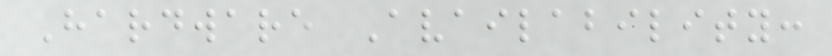Hardware Availability:
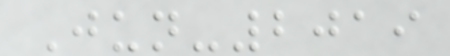Jun-2019
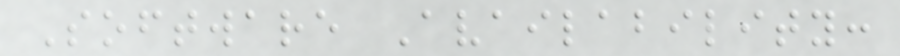Software Availability:
